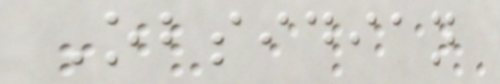Obsidian
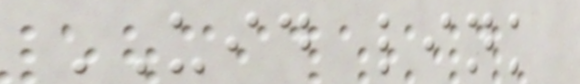UID link
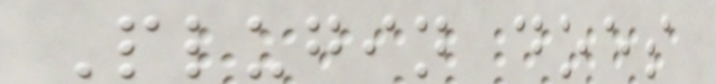Plugin does
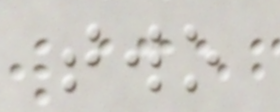two
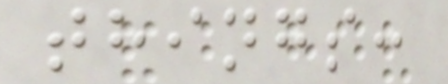things:
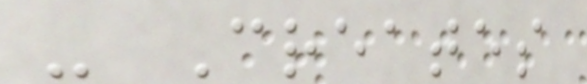- Creates
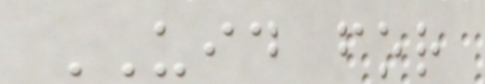UID for
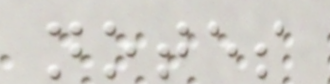notes
